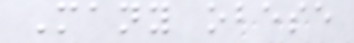Many obese
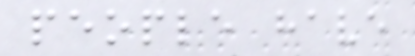people have
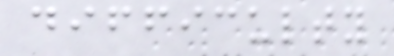difficulty
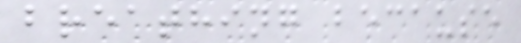breathing because
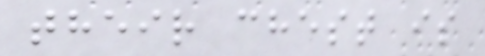their chest is
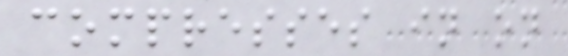compresses in on
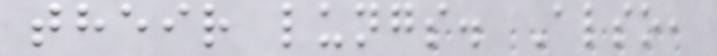their lungs. Also,
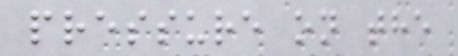pressure on the
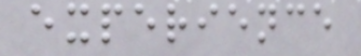experience
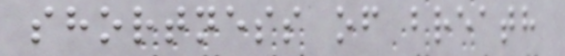shortness of breath
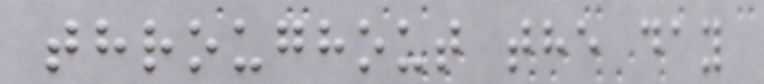throughout the day
